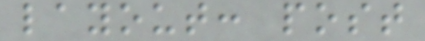layout: post
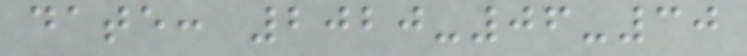date: 2020-06-30
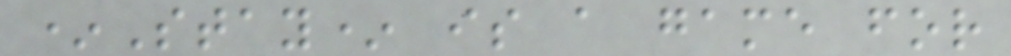*Stay* is a game for
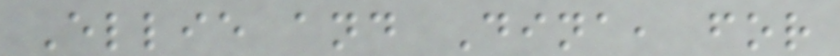Ellie and Dina, for
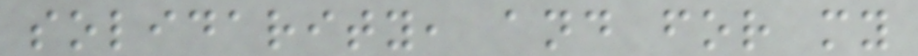solidarity, and for my
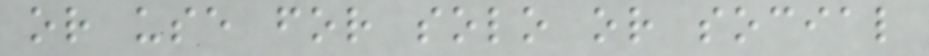or use for solo or social
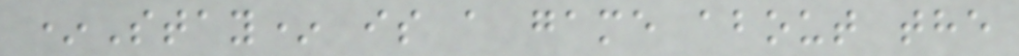*Stay* is a game about the
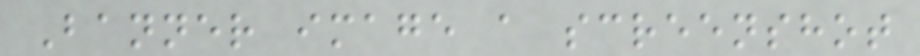Banner image a screenshot
